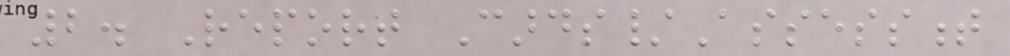2. Report Cards/Assessment
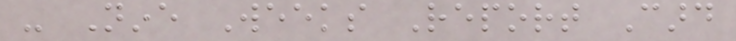- Nine Weeks Report Card
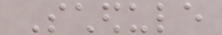Schedule
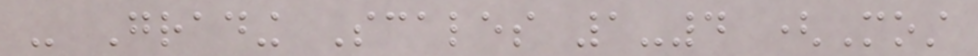- Grading Scales 1-4 (Most
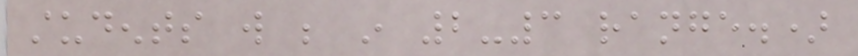students will be in 2-3 range.)
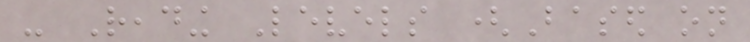- Reading Levels (Based on
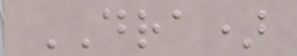DRA)
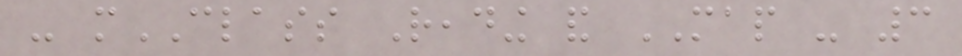- mCLASS Reading and MAP - 3
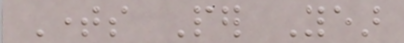Times Per Year
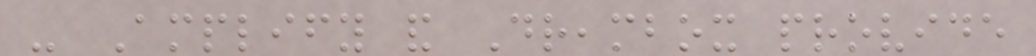- Amplify and Dreambox provide
